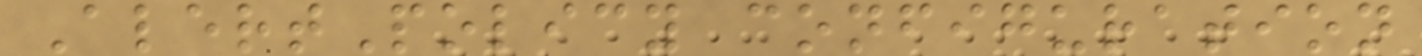AlertPolicy configuration
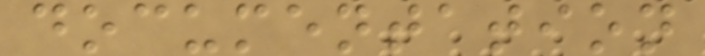documentation
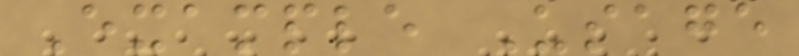Example Usage
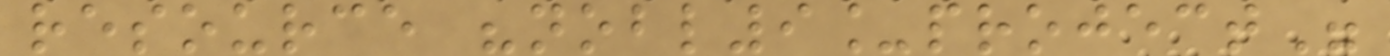resource "nobl9_project"
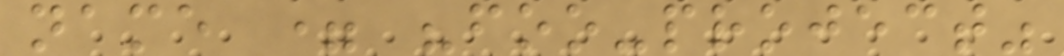name = "foo-project"
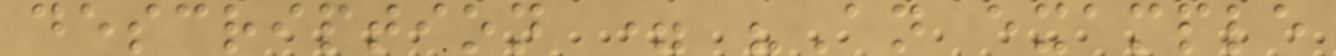description = "An example
